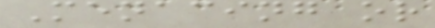Menacing or
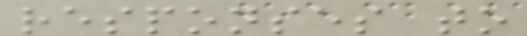responses to
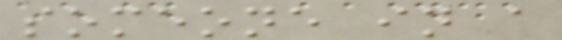someone in a
